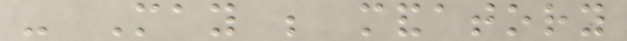- May be mandatory
